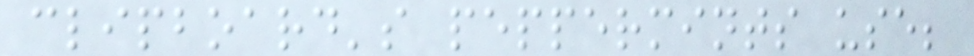clipboard's peppermints use;
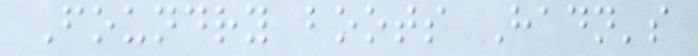Foundry boots Hadn's
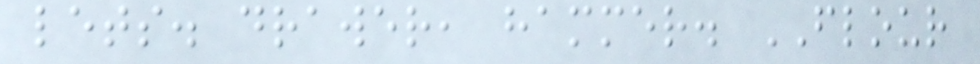lets. drawer, hammer. FLOUR
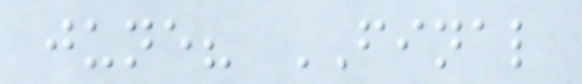june? FINAL
